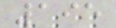195
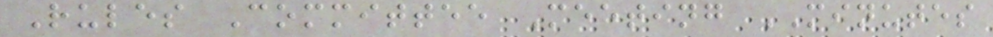Rules Committee Meeting MINUTES
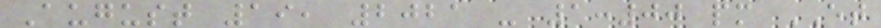August 19, 2021 - 1:00 pm ET
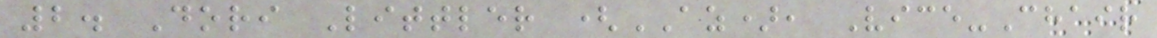2. Dori Littler (AZ), Vice-Chair
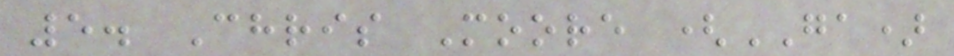5. Chris Moore (GA)
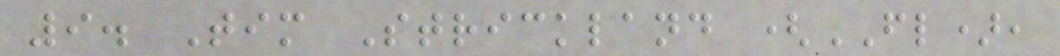9. Tim Strickland (FL),
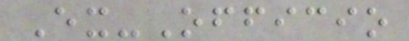Ex-Officio
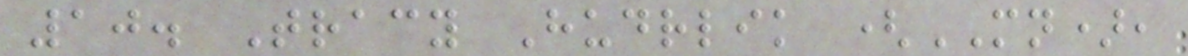10. Tracy Hudrlik (MN),
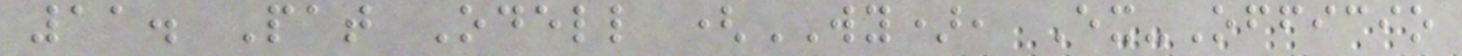11. Pat Odell (WY), Ex-Officio
